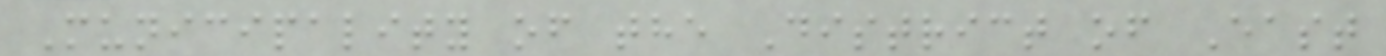Municipality of the District of East
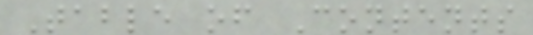Table of Contents
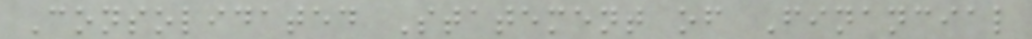Consolidated Statement of Financial
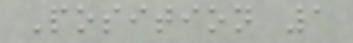Position 1
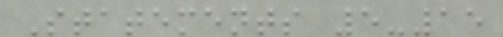Statements 5-15
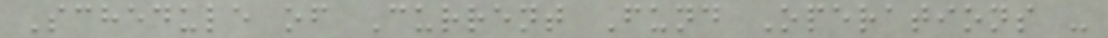Schedule of Current Fund Operations -
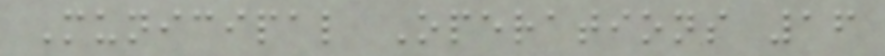Municipal Operations 16
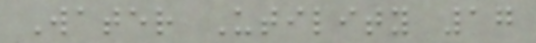Water Utility 17
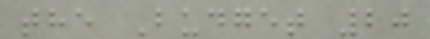the Budget 20
